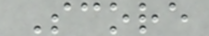Score
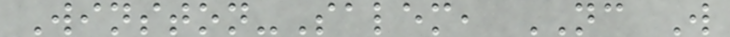Winston-Salem, NC W
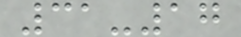31-17
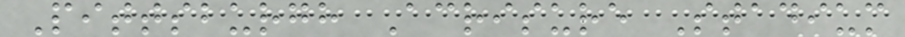Pittsburgh Acrisure Stadium
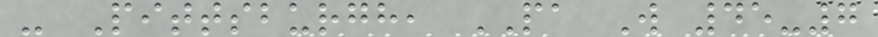- Pittsburgh, PA W 45-7
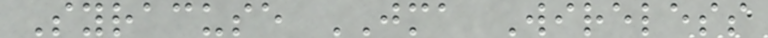Syracuse JMA Wireless
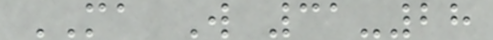MA W 31-28
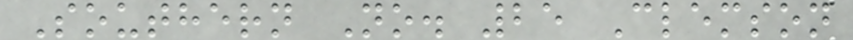Southern No. 25 Clemson
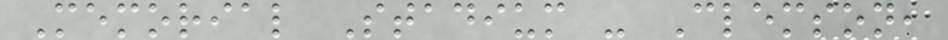Memorial Stadium - Clemson,
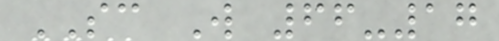SC W 66-17
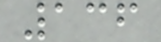136
